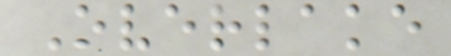Overlake
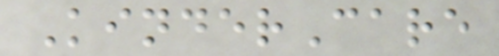KinderCare
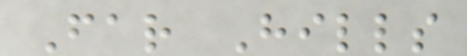Far Hills
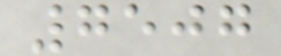7507
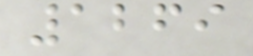1269
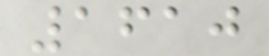1610
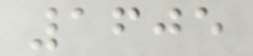1605
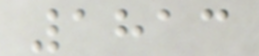1813
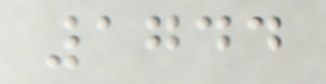1744
